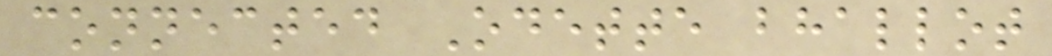connected Odette bhallot
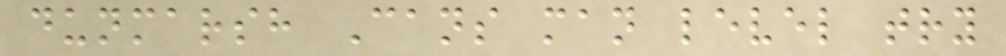dunmarsh Cans man level try
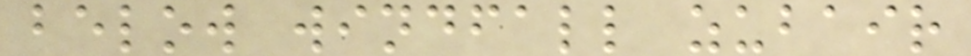below windfall zubair
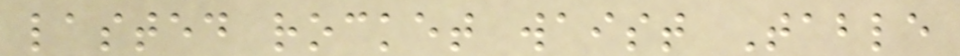lasted rocket waist Table
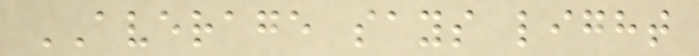AVERAGE says light
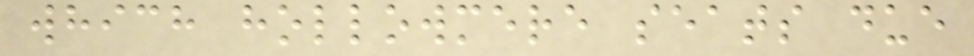which hollowmere seats due
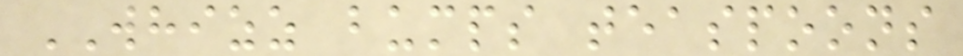WHIZZ bumps teaspoons
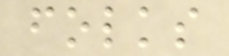folks
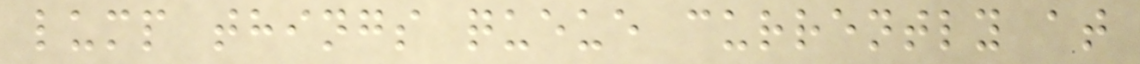lump things queue currently at
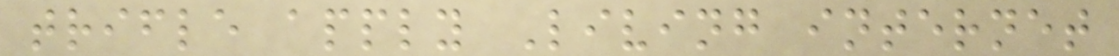trifle apply Living internet
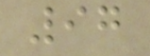97
